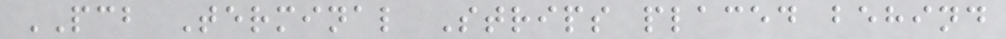PCB Terminal Strips placed behind
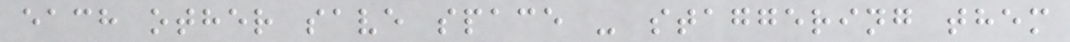each other save space - staggering them
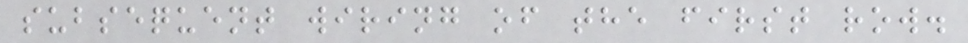subsequent wiring of the first row.
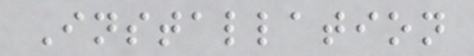Installation
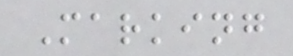Marking
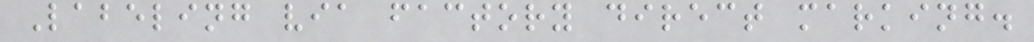Labeling via factory direct marking.
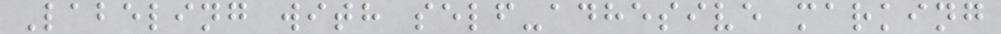Labeling with self-adhesive marking
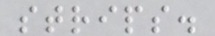strips.
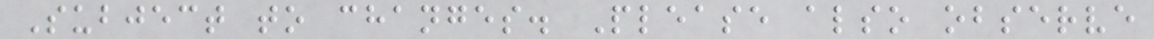Subject to changes. Please also observe
